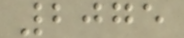2075
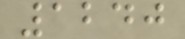1240
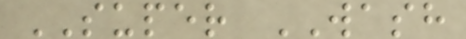SUPER WASH
